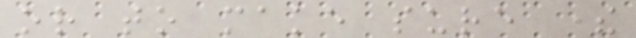or to make sure there
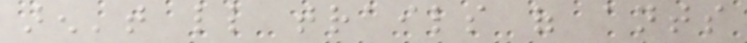aren't little trails of ants
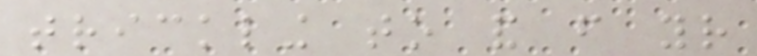trickling to and from your
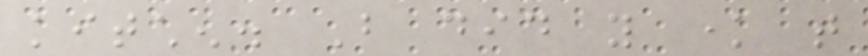kitchen. But did you know that
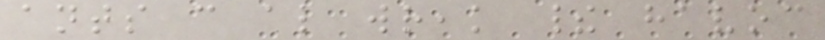ants can also wreak their havoc
